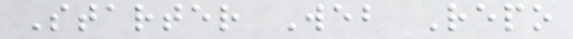Starter Web Repo
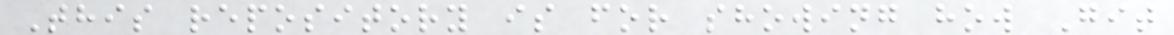This repository is for showing how Git
